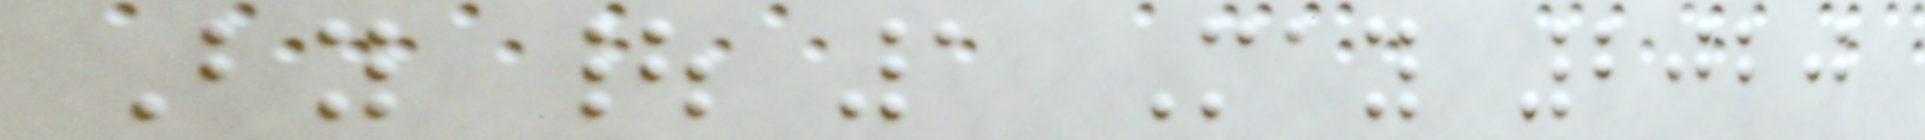By | 1 May 2020
